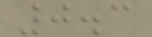0.3
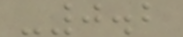-0.2
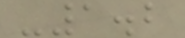-1.2
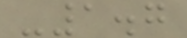-1.7
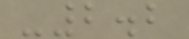-2.2
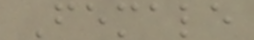Female
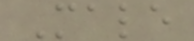Male
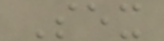Sex
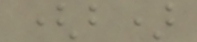(b)
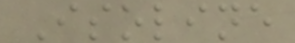Isoline
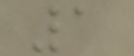1
